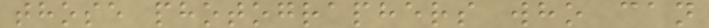those photographers who can
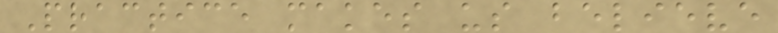Practice makes us believe
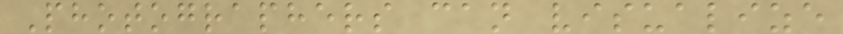Photographers can visualize
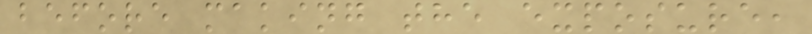before making the exposure,
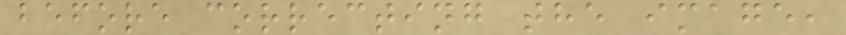before correcting the image,
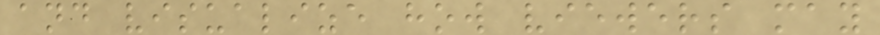and visualize how viewers may
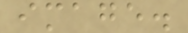image.
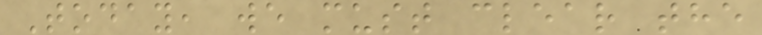Today, we must clear the
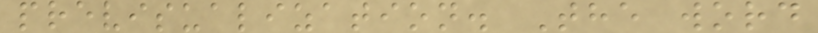previsualization. The word
